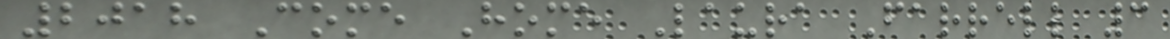2018 Come Home Laura Farrell 3
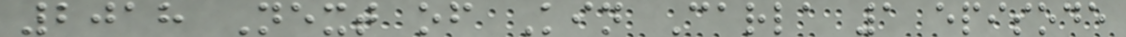2018 Next of Kin Carla 1 episode
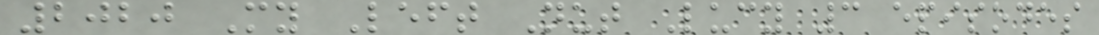2020 My Left Nut Lucy 3 episodes
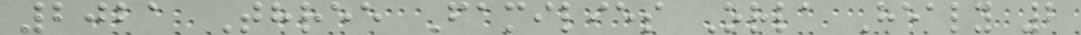2021 Three Families Orla Healy 2
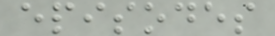episodes
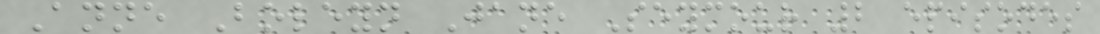Anne Boleyn Jane Seymour 2 episodes
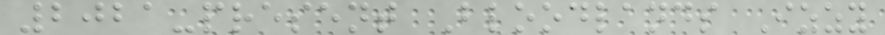2021-present Bloodlands Izzy
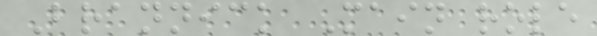Brannick Main role
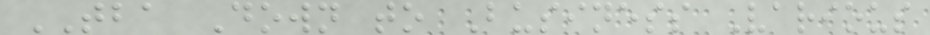TBA Down to Business Various
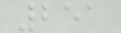251
